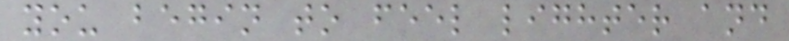you begin to feel lighter and
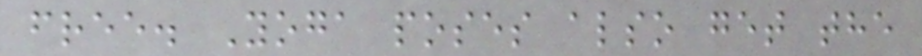free. Yoga poses also get the
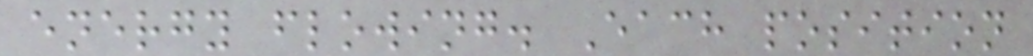energy flowing. Each position
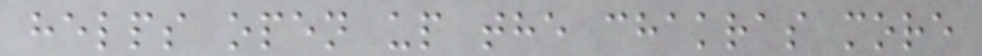helps open up the chakras more
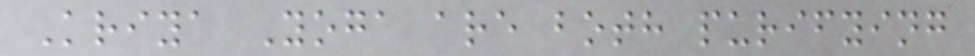Kriya Yoga are both purifying
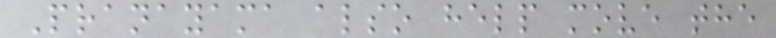Pranayama also help move the
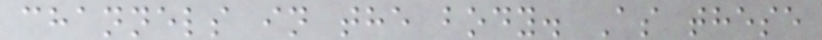channels in the body. As these
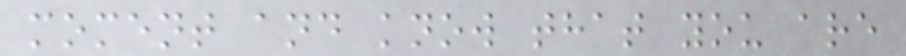moment and know that you are
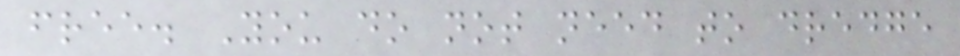free. You do not need to dredge
